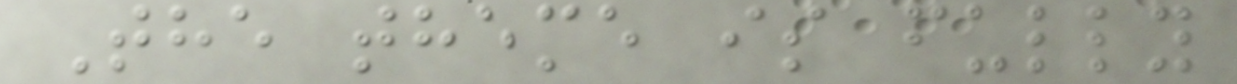The theme is fully
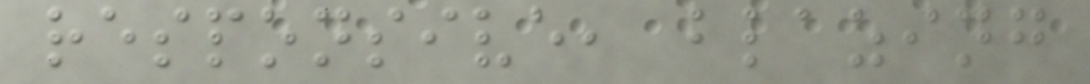responsive, blazing
